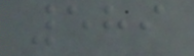589
